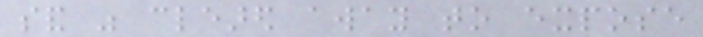sand was cleared away to expose
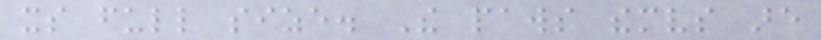its full size. The paws themselves are
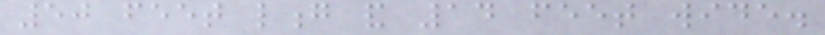50 feet long and 14 feet wide.
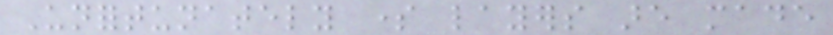Unfortunately some layers are made
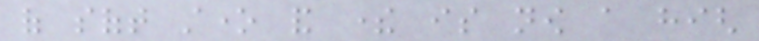of soft stone and there is now a high
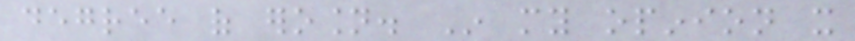degree of erosion. In my opinion it
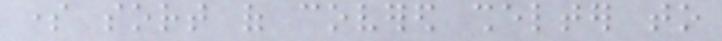some sort of covered shelter to
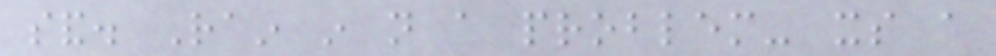sand. Rain in not a problem- its a
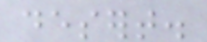desert.
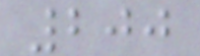200
